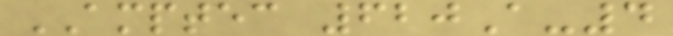AMPTEC 620A-4
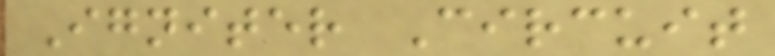Igniter Circuit
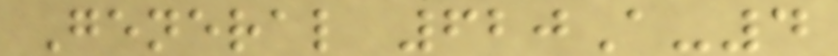General 620A-4
